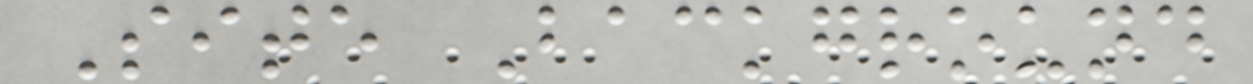Site Background
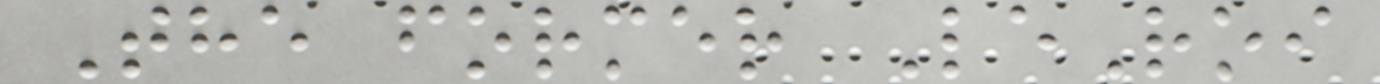The former LeRoi
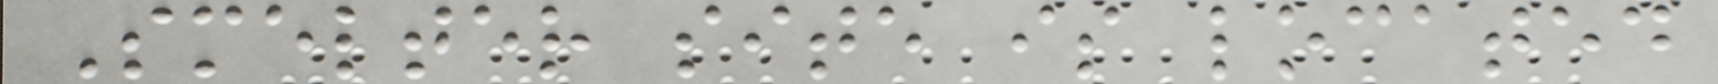Smelter site is located
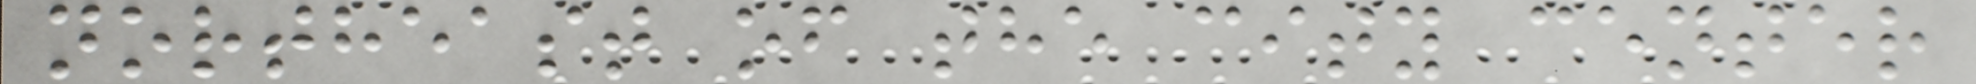northeast of the city center
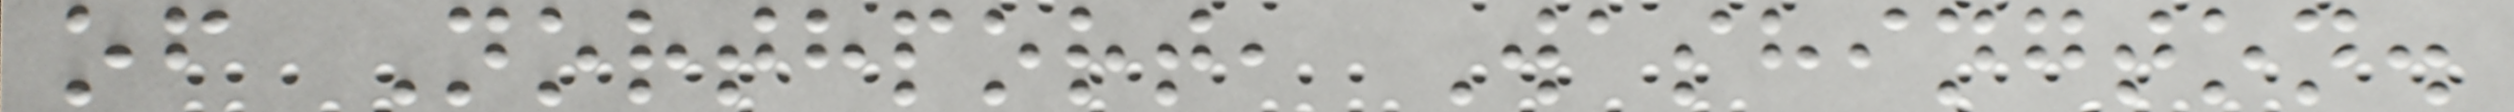of Northport, Washington.
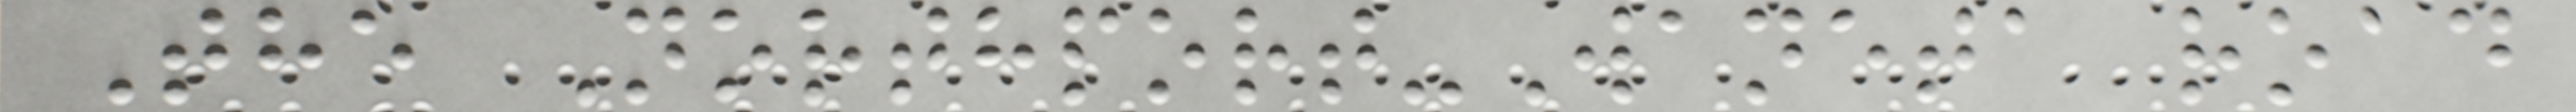The Northport-Waneta road
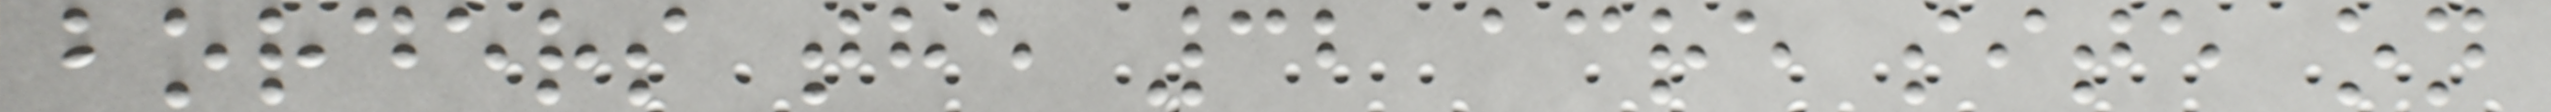borders the 32 acre site on
